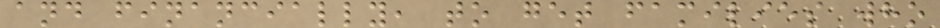and financially, to get families who
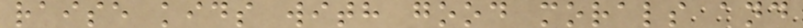raise kids with good morals and
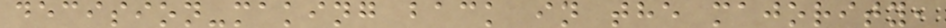decision-making back in the majority,
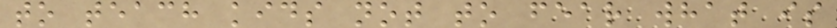to teach kids not to fear what is
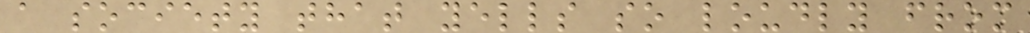a society that yells so loudly from
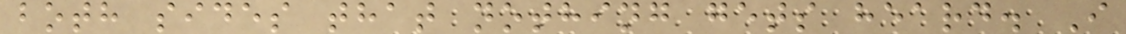both sides that nothing gets heard. I
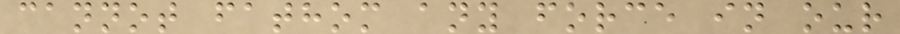cannot fathom any force in our
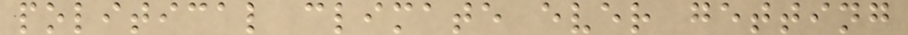political climate ever getting
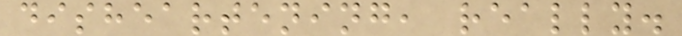disheartening, really.
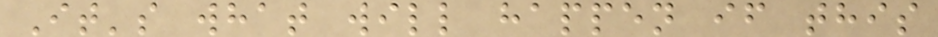It's what will happen if this
